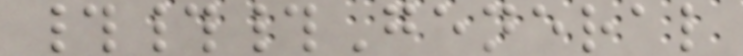###General
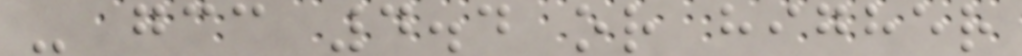- gcc 4.4 or higher
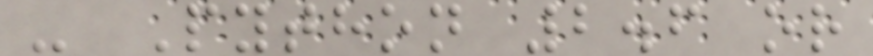- Python 2.6 or
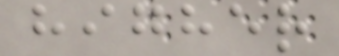higher
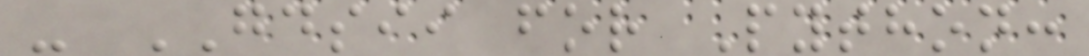- GDSII for Python:
